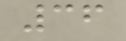36
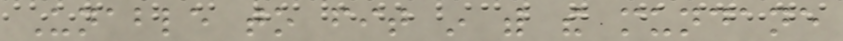Unable to fit in with the mundane
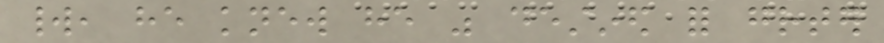world, he knew he was destined for greater
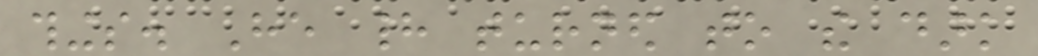things. He had turned to the dark
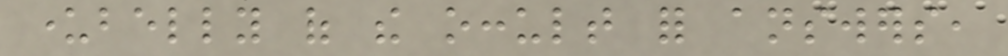underbelly of the occult for answers,
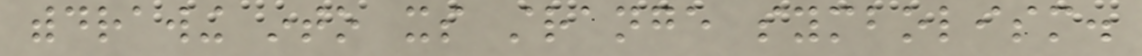withdrawing into its strange symbolism.
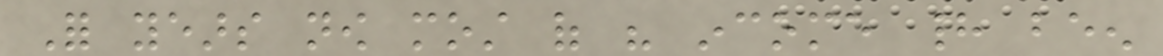For years now most of his income had been
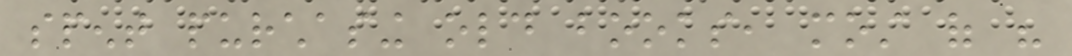spent purchasing old books, most of his
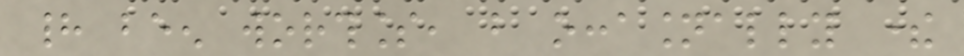had been worthless, but occasionally there
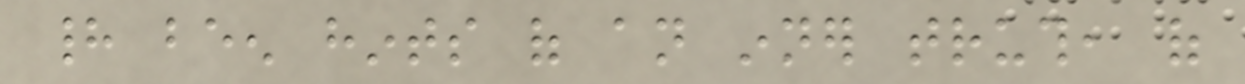had been hints of an inner truth, of
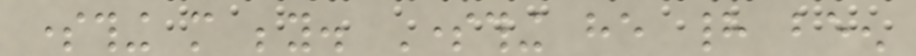something more beyond. Something he had been
